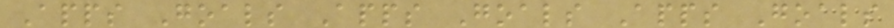Apps Goals Apps Goals Apps Goals
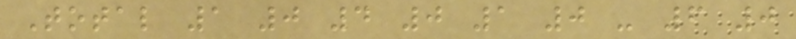Total 1 0 4 0 1 0 - 6 0
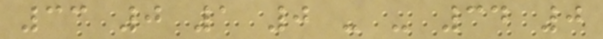33 0 1 0 - - 34 0
